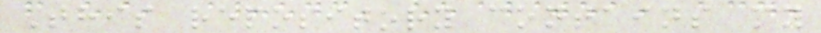This repository contains my
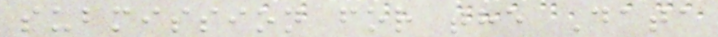submission for the Data
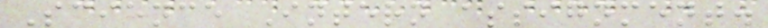Science Intern assignment.
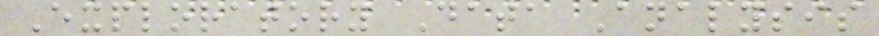Exploratory Data Analysis
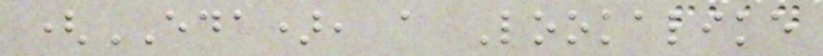(EDA), a Lookalike
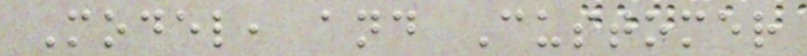Model, and Customer
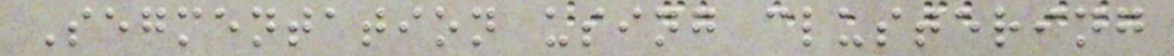Segmentation using clustering
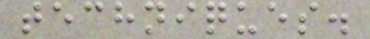techniques.
